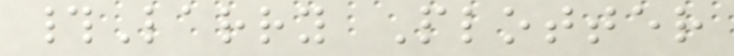#Larry Plotter
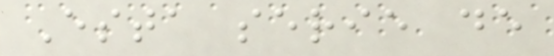Esta serie de
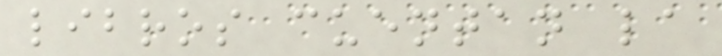libros cuentan la
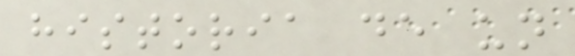historia de un
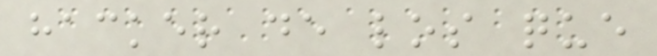hacker de los que
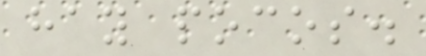hay pocos.
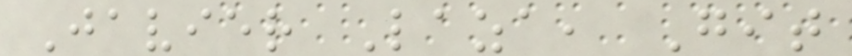Javier Laza, Git
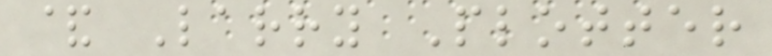& Larry Plotter
